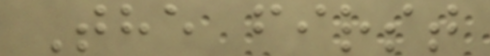The first
